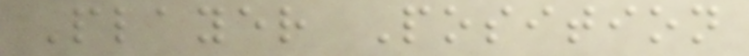Player Position
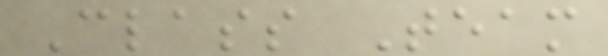Class Team
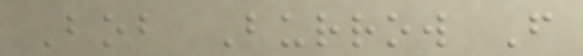Bob Burrow F
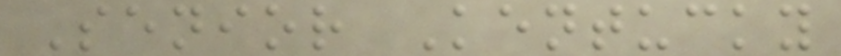Senior Kentucky
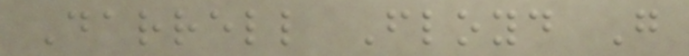Darrell Floyd G
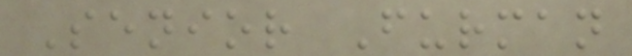Senior Furman
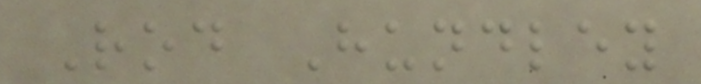Rod Hundley
